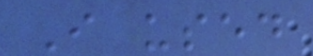I used
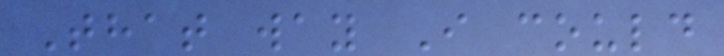That way I could
